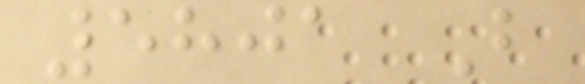5801 B
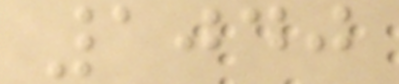1040
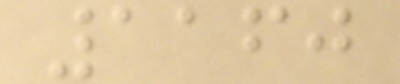1160
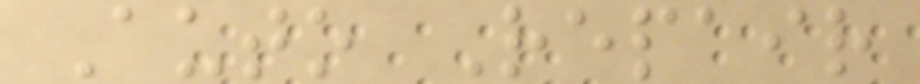Auto Repair
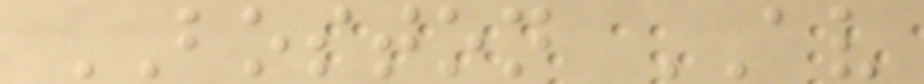BOSTON AV
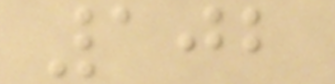102
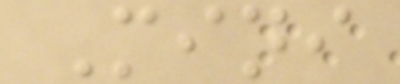Mini
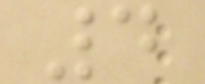4
